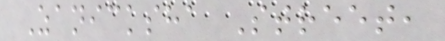Zanicksha Street,
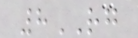8RG
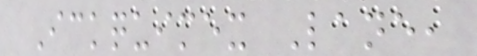Ickquimex Lane,
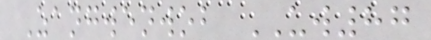Zangwenwob UW87
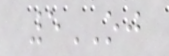5OJ
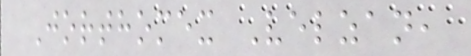Jorthomex Velzan,
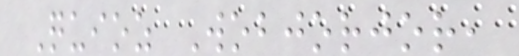Quioz Wobjorjor,
